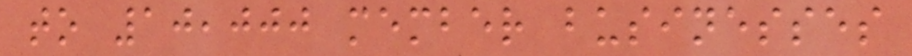to 10,000 member businesses
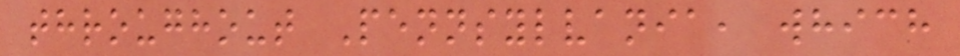throughout Pennsylvania, which
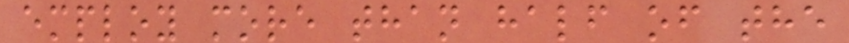employ more than half of the
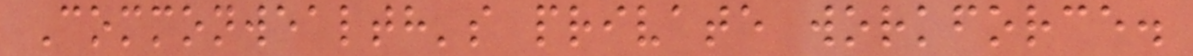Commonwealth's private workforce.
